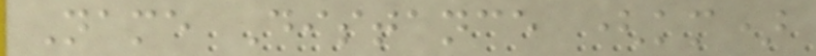Name Distance (km)
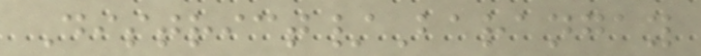District/Barangay
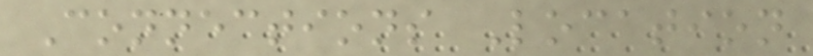Connections Location
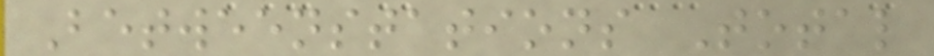Betweenstations Total
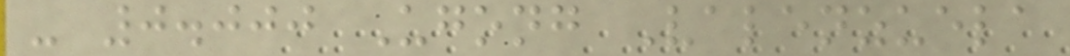- 0.000 Ugong Valenzuela
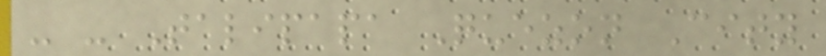- - Talipapa Quezon City
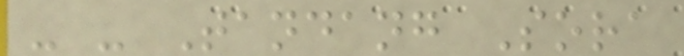- - Tandang Sora
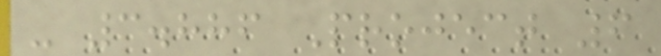- 3.886 Project 6
